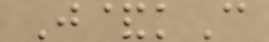J&kC
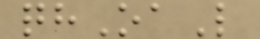qhOaL
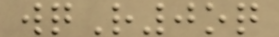wqR0oq
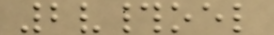2v#oel
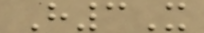H3X
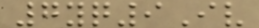7yq9Iv
